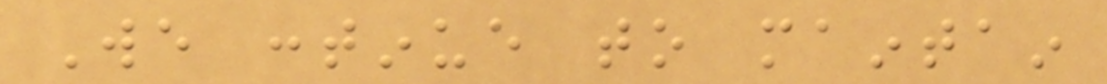We continue to maintain
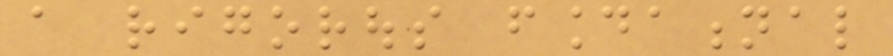a rigorous foundational
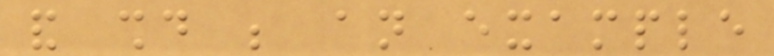and should be an example
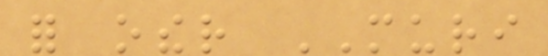for other MURI
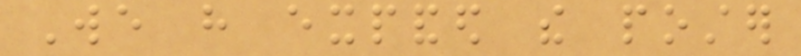We have expanded the poster
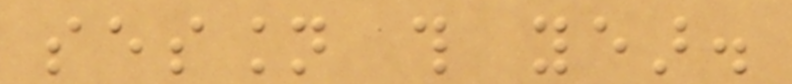session this year.
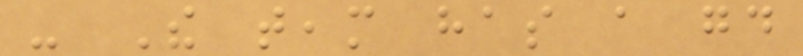- The team has a good
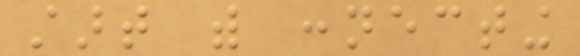start with connecting
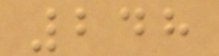248
